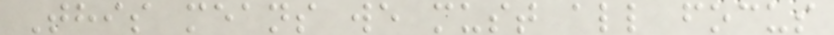This means we must all focus
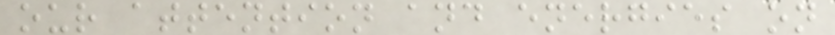our attention and energies on
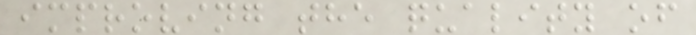improving the quality of
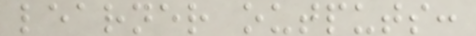learner outputs:
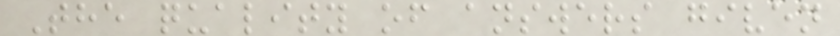The quality of answers given
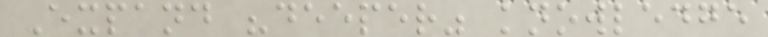Expand "deeper" knowledge
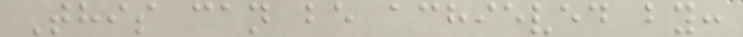This can be achieved by:
